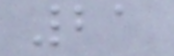21
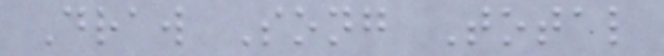Draw Song Total
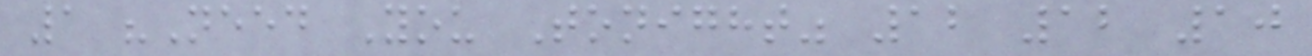1 "Need You Tonight" 12 12 10
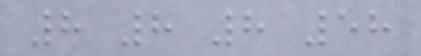8 8 8 58
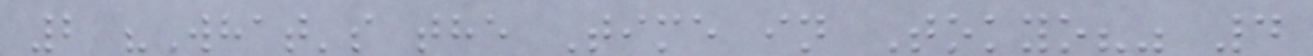2 "What's the Time in Tokyo?" 4
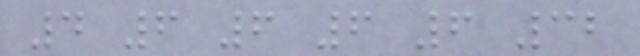4 6 6 6 6 32
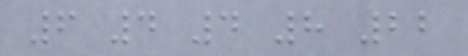6 4 4 8 22
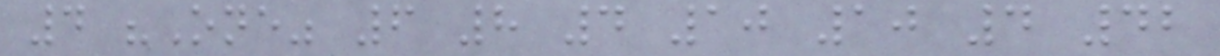4 "One" 6 8 4 10 10 4 42
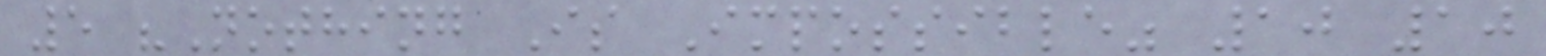5 "Nothing Is Impossible" 10 10
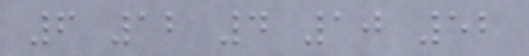6 12 4 10 52
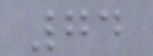74
